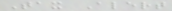Tax Alert
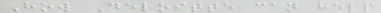How Deloitte can help
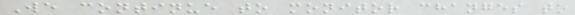We continue to monitor changes to
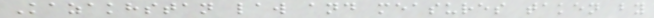Kazakhstan law and measures taken by
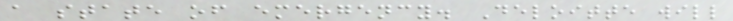a state of emergency. Deloitte will
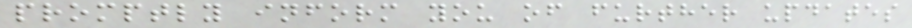promptly inform you of further updates
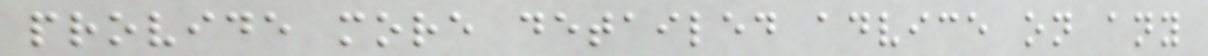provide more detailed advice on any
